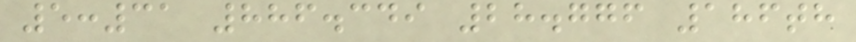5:31 886.349 28.776 186th
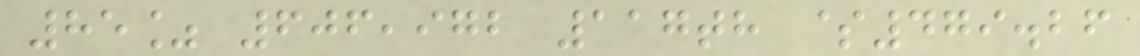85% 606,972 117th $479.26
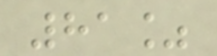81%
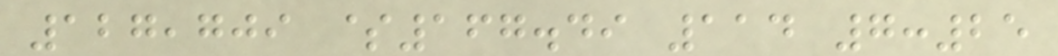127,709 $167.49 114 7:25
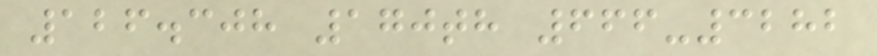126.308 170th 666-3282
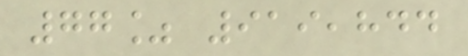77% 919,844
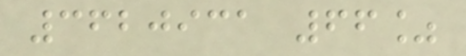3620931 66%
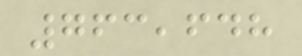763,648
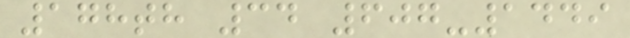178th 34 607-1449
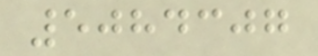5084307
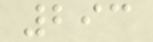293
